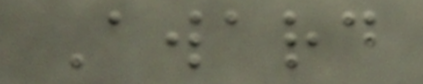Award
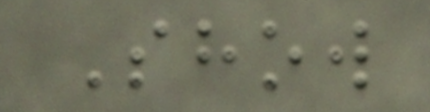Show
